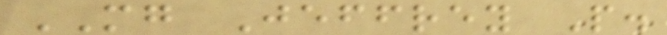MG Jeffrey P.
